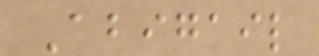Abigail
